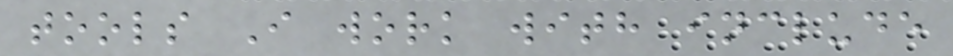tools I work with include
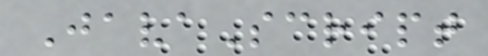JavaScript
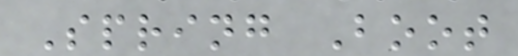Spring Boot
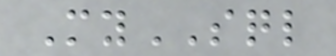MySQL
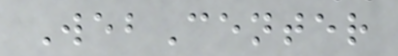WebCenter
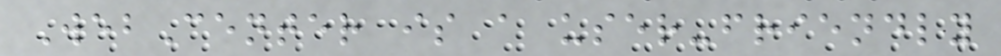WebCenter is a user-friendly
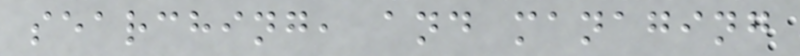searching, and managing
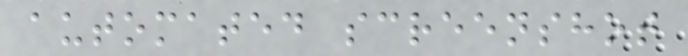automated screenshot
